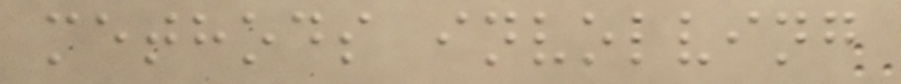methods involving
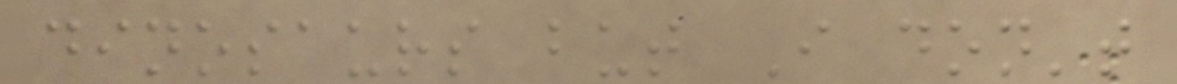dinosaurs but I don't
